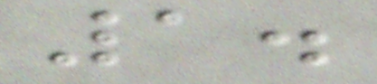1.
